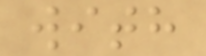with
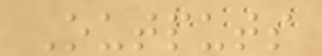Outputs
